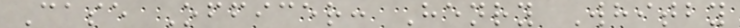Case Officer: Henry Whitby
